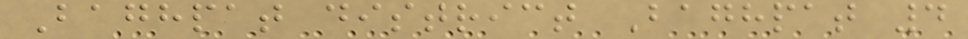Baghpat district Baghpat 4
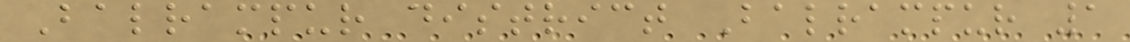Balrampur district Balrampur 1
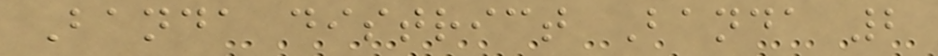Banda district Banda 2
